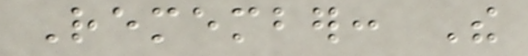Remember: The
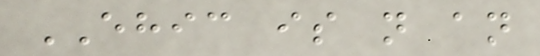EHIC is not an
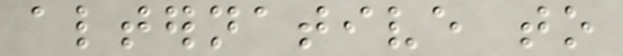alternative to
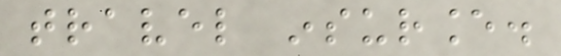travel insurance.
